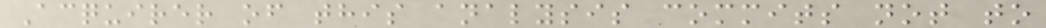Acquirer of this analysis commits not to
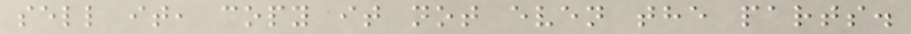sell it, copy it not even the parts.
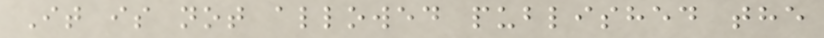It is not allowed published the
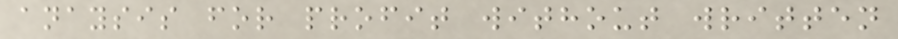anaysis for profit without written
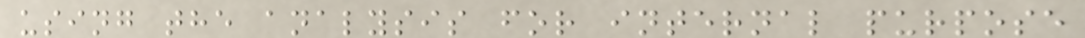using the analysis for internal purpose
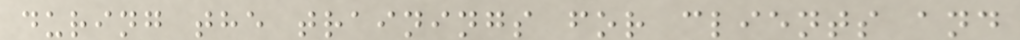during the trainings for clients and
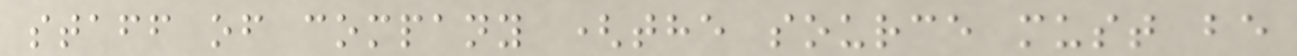staff of company (the source must be
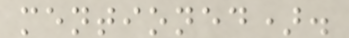mentioned).
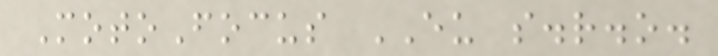MotoFocus EU s.r.o.
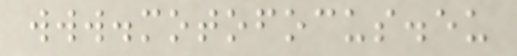www.motofocus.eu
